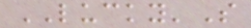LUCKY'S
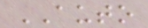AUTO
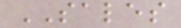SALES
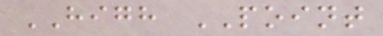HIGH POINT
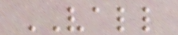VALL
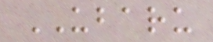UBARU
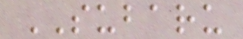SUBARU
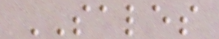SALES
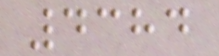4384
